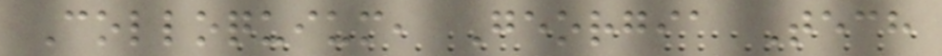Colloquium, Georgia Tech
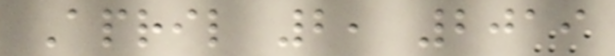April 2, 2019
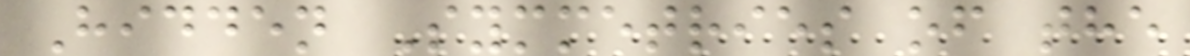Hidden Symmetries of the
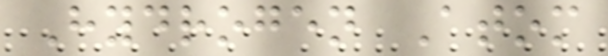Hydrogen Atom
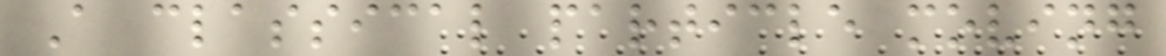A classical particle moving
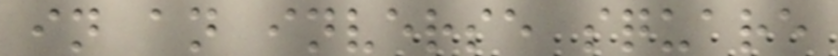in an inverse square
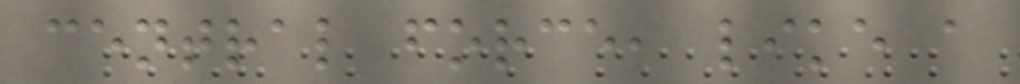central force, like a
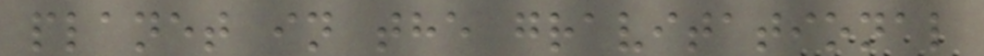planet in the gravitational
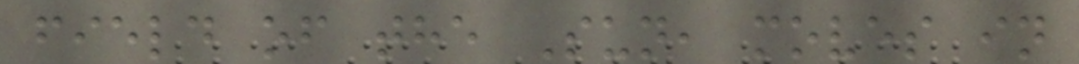field of the Sun, moves in
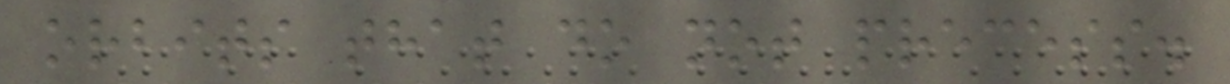orbits that do not precess.
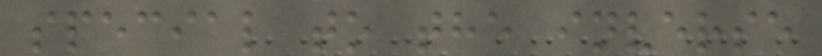special to the inverse
